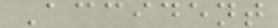Accident
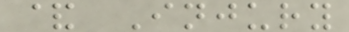& Injury
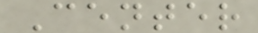Center
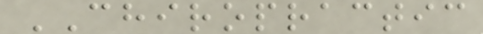CHIROPRACTIC
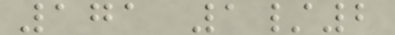171 1/2
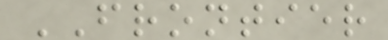FRONTIER
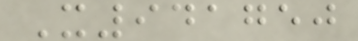X941750
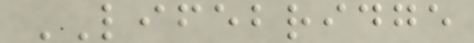LIFEBRIDGE
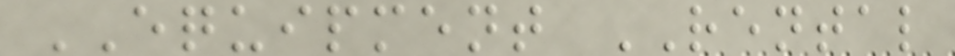EQUIPMENT RENTAL
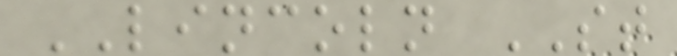LINCOLN ST
